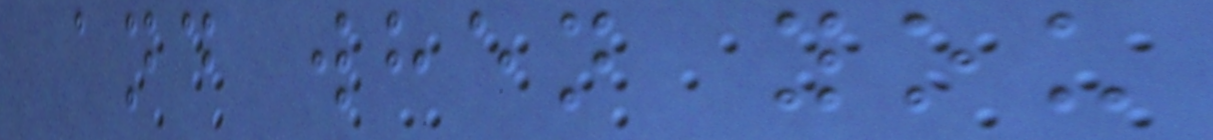and when you
